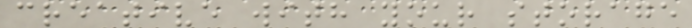creative with your storage
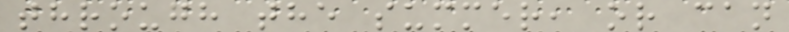through the summer, or can
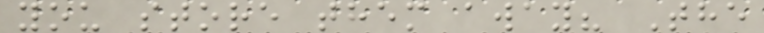you store them away? The
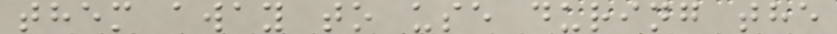them away to use during the
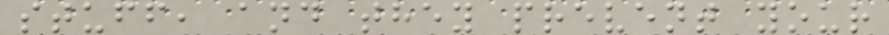stuff, and they prevent your
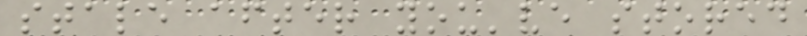stale after you've stored
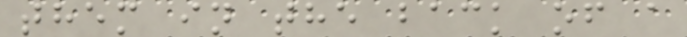them in the back of a
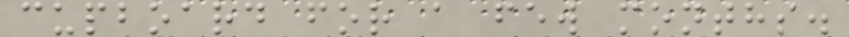cupboard for a few months.
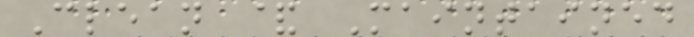Clean & Maintained
